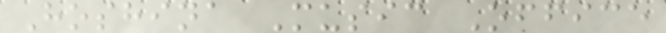Hoshina Music Office
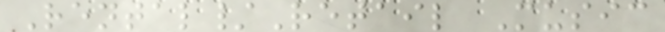Rental/Retail Music
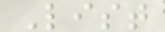List
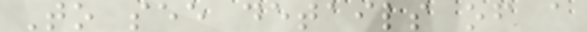To see details of a
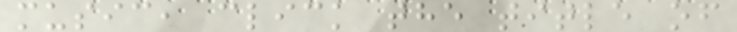music, click the title of
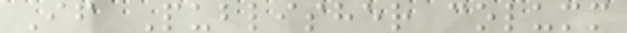If Publisher columm
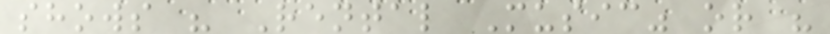shows " Rental Music" or "
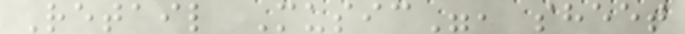Retail Music", sheet
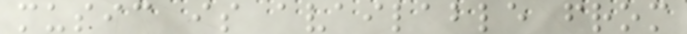music is available from
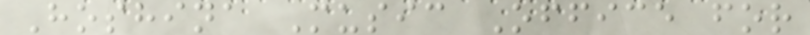Hoshina Music Office for
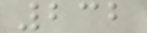232
